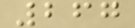267
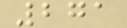271
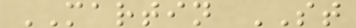MARTIN ST
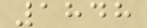1848
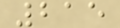215
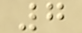7
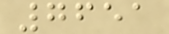7651
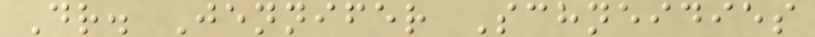Dr. Jennifer Schneidies
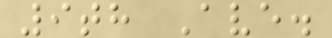9th Ave.
